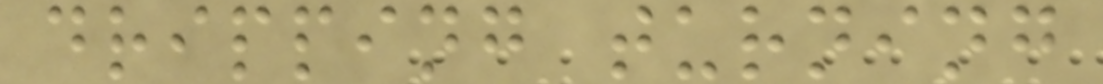dripping turning
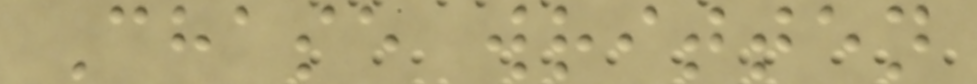Chase written
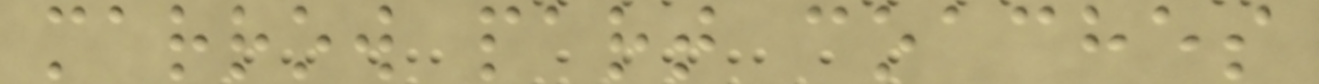marrow part coaches
